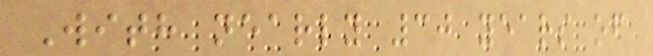With nearly 30 years of
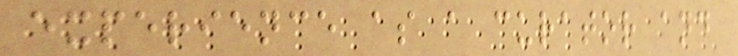experience as a curator and
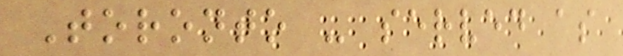Toronto - served as
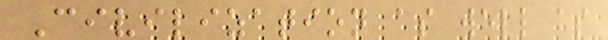Civilization as well as
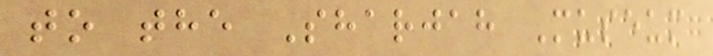to the Sharjah Museum
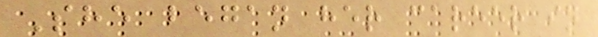She began her career in
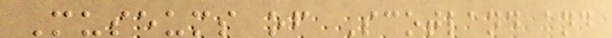Museums of Scotland and
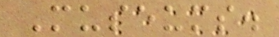Museums.
